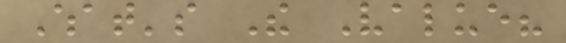What's The Value?
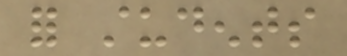for students
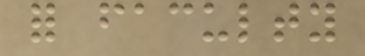for faculty
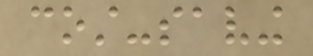cost-saving
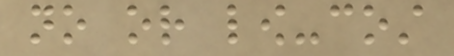no or low-cost
